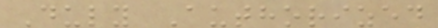Duly Authorized
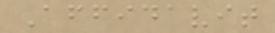Affidavit
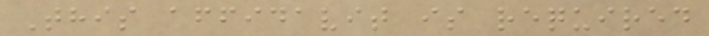This affidavit is required
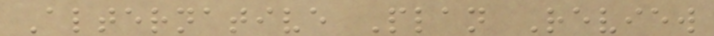Alternative Plan Review
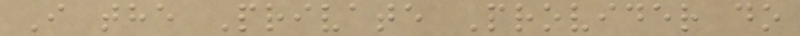I the Private Provider do
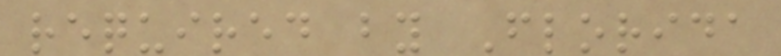required by Florida
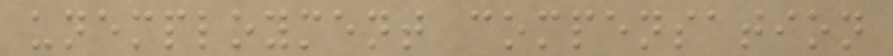unemployment compensation
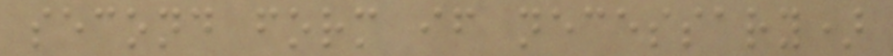second form if necessary)
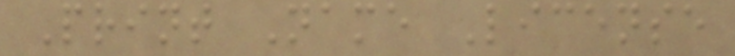Print Name License
